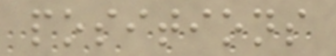positions
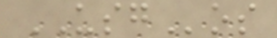USGos
